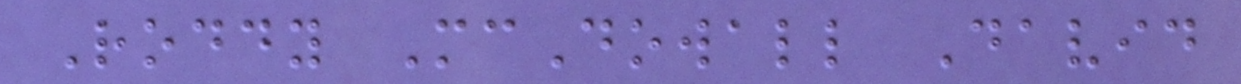Roddy McDowall David
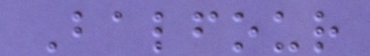Balfour
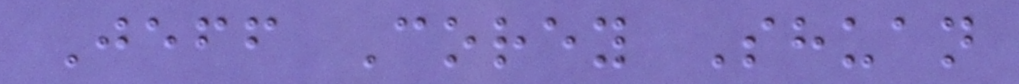Jeff Corey Shuan
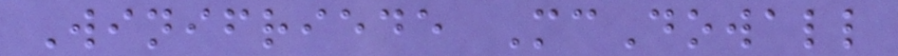Winifriede McDowall
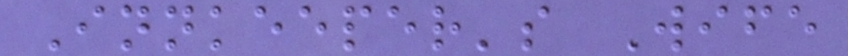Innkeeper's Wife
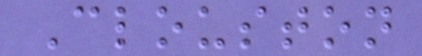Clouston
